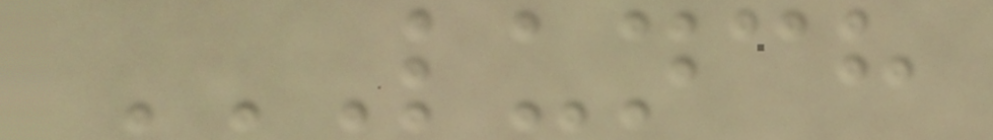LUNCH
